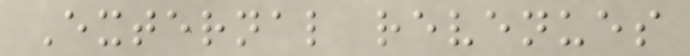External revenues
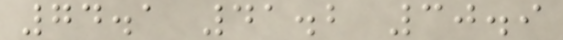74.1 41.2 30.9
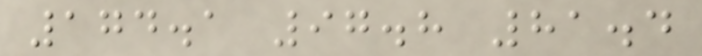174.1 97.8 81.4
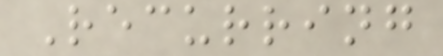Recurring
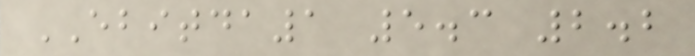EBITDA1 5.3 2.2
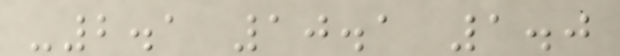-2.1 10.1 1.0
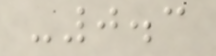-0.3
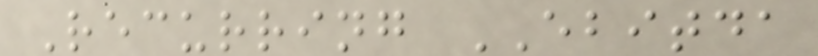Recurring EBITDA
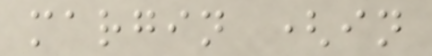margin (in
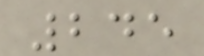245
